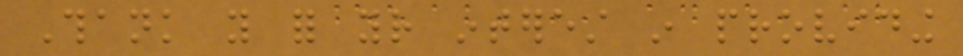Thank you for your interest in providing
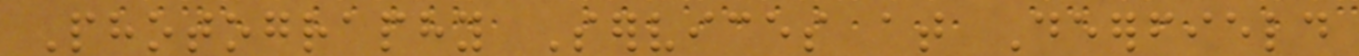Photography Services at Deerfield
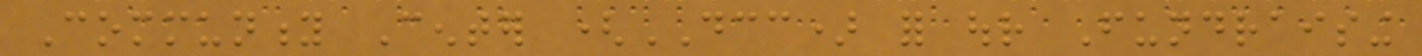Community Center (DCC) for our Fundraising
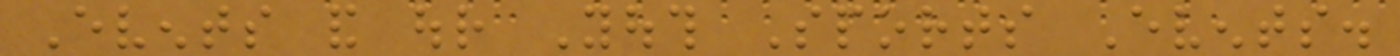Events and our Youth Sports Events.
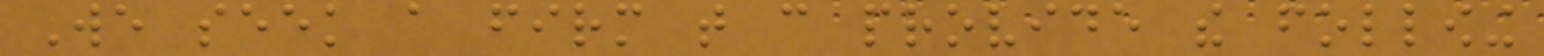We seek a firm that can provide the following
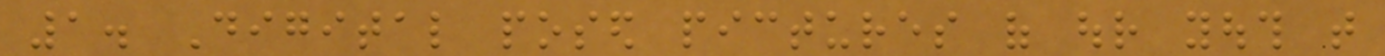1. Digital posed pictures of our youth that
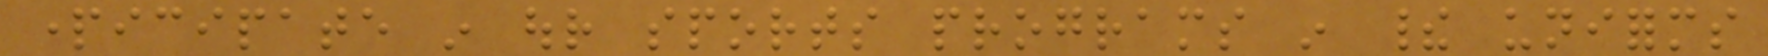participate in our sports programs in their uniforms
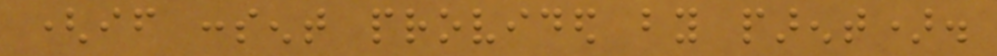(if consent provided by parent).
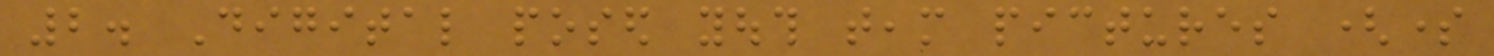2. Digital posed youth team pictures (some
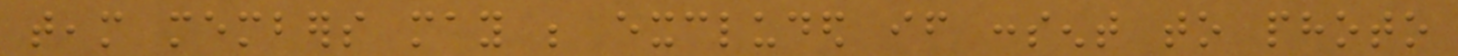team members may be excluded if consent to photo
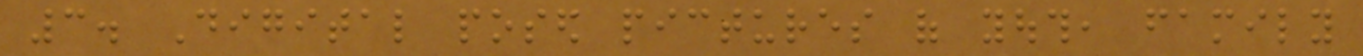3. Digital posed pictures of youth, family
